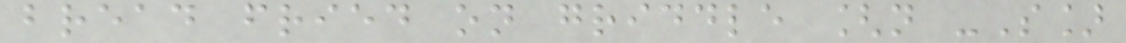bread fried on griddle [n -S]
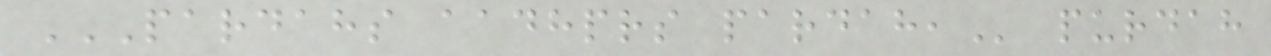PARDAHS AADHPRS PARDAH, purdah
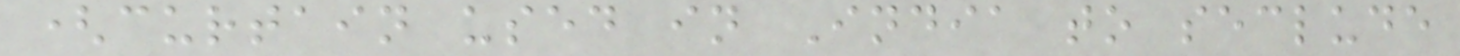(curtain used in India to seclude
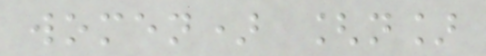women) [n]
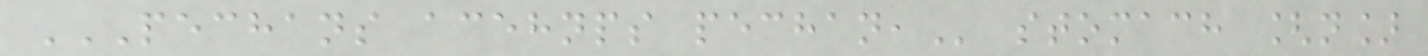PECHANS ACEHNPS PECHAN, stomach [n]
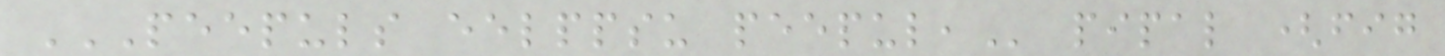PEEPULS EELPPSU PEEPUL, pipal (fig
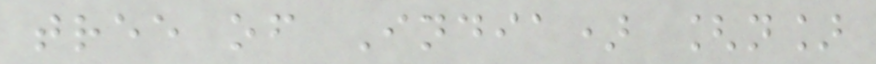tree of India) [n]
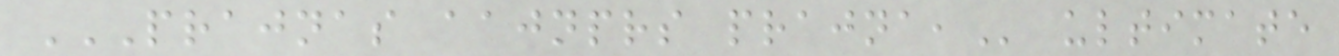PRAJNAS AAJNPRS PRAJNA, ultimate
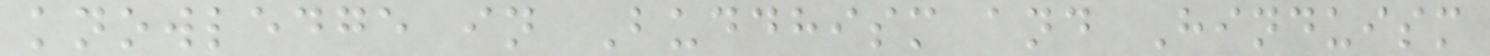knowledge in Buddhism and Hinduism
